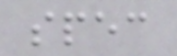spec
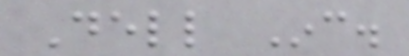Dell Inc.
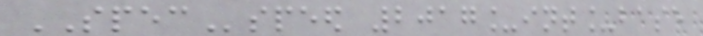SPECspeed 2017_int_base
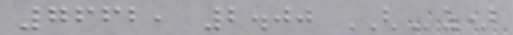7662, 2.00 GHz)
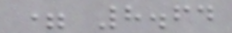= 8.64
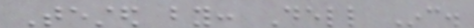Tested by: Dell Inc.
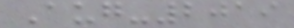Aug-2019
